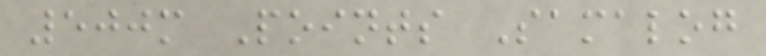500m Points Samalog
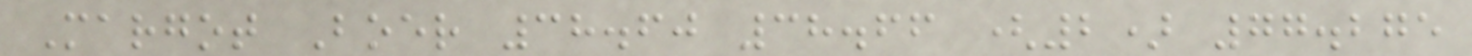Margot Boer 38.60 38.66 (2) 77.275
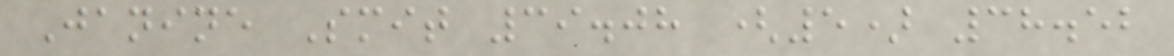Janine Smit 39.08 (5) 38.52
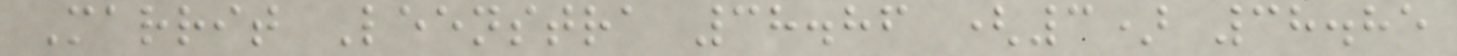Marrit Leenstra 38.86 (3) 38.85
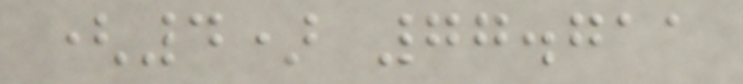(4) 77.711
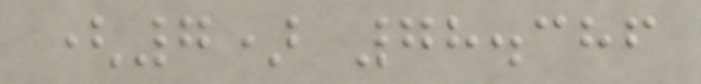(7) 78.386
